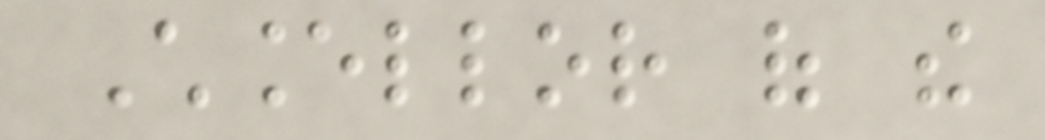Chancellor of the
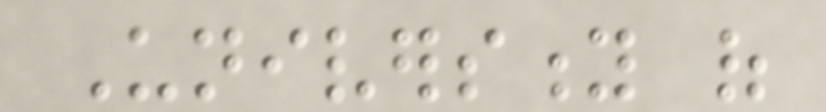University of
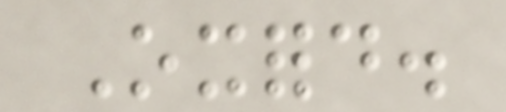Oxford.
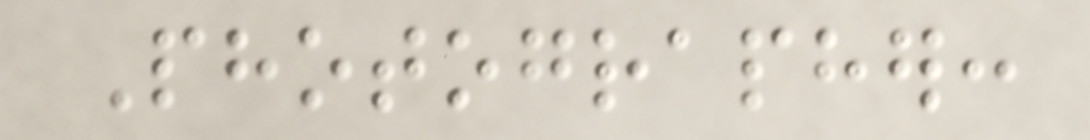Photographer:
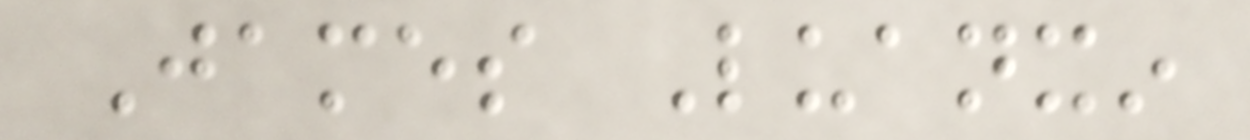James Luanxin
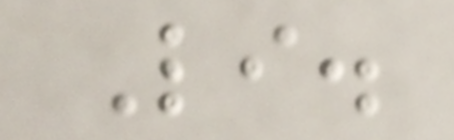Li.
